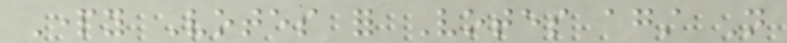Party Votes for Votes against Not
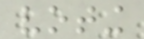voting
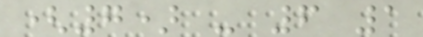(7) - 6 1
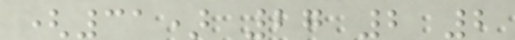(31) 27 2 2
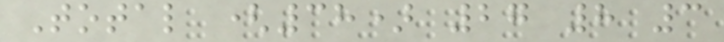Total (38) 27 8 3
